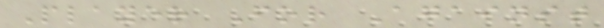Player For Against
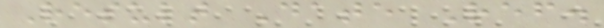Result Date Ref.
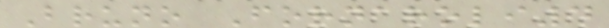Bruno Fornaroli4
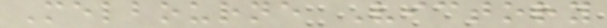Melbourne Victory
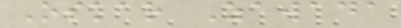Oskar Zawada
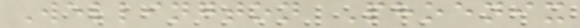Wellington Phoenix
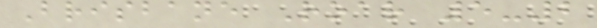Brisbane Roar 5-2
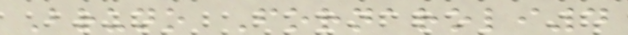Bruno Fornaroli4
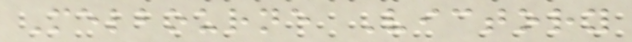Melbourne Victory
